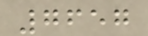7657
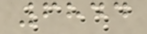6844
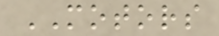MOTORS
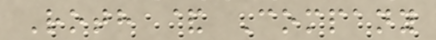Roth & Company
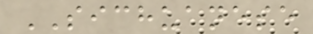SICHUANESE
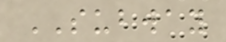SUBWAY
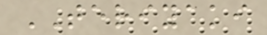TERIYAKI
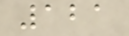121
